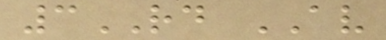3RD AV
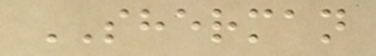SHERMAN
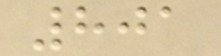801
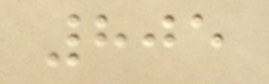805
